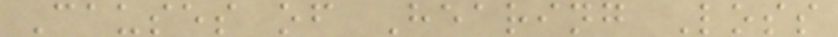Causes of Hearing Loss
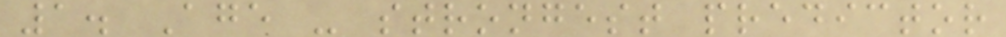1. Age - strongest predictor
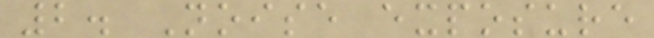2. Noise exposure
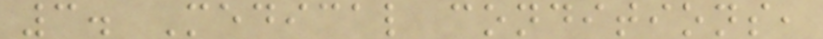3. Medical conditions,
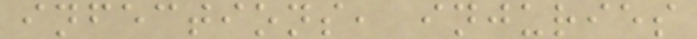infections, injuries
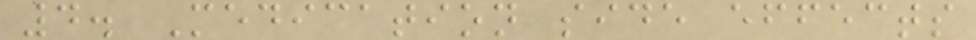4. Medication side effects
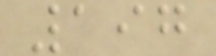197
